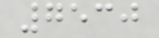7530
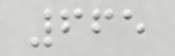665
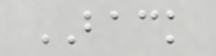BACK
